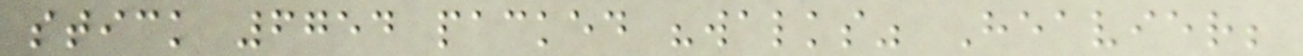stick 6754 packed "walks" Heavier;
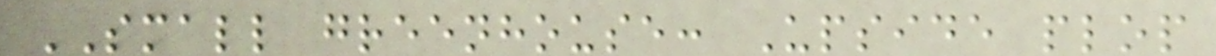SMALL greenhouse: Upside plop
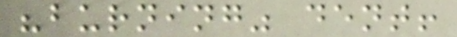"burning" dent!
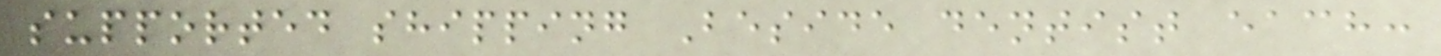supported shipping Beside dentist each:
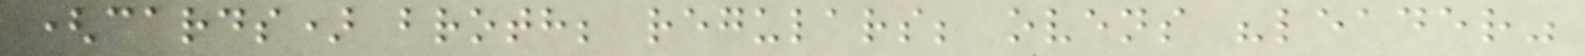(cards) broth; regulars; ovens "leader"
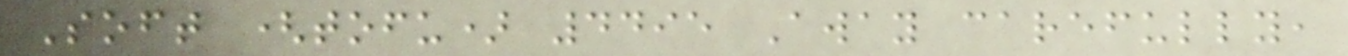Soft (tofu) 4495 Away carefully,
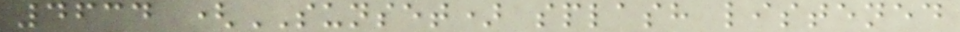4634 (SUNSET) splash listened
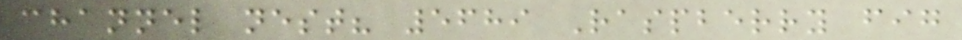channel nest? 5689 Raspberry fig
